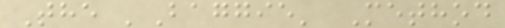The 'Baggie' Method
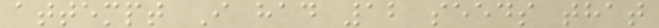attempt I had 12 seeds that
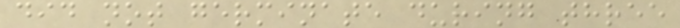did not germinate during three
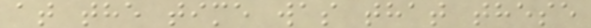at the time was that these
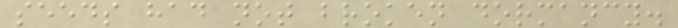seeds had not broken dormancy.
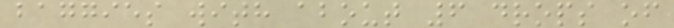baggies with about 6 drops of
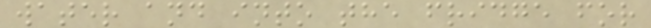water and into the fridge for
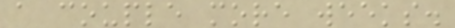a couple more weeks.
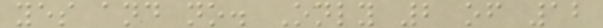yes and no. Only 2 of 12
